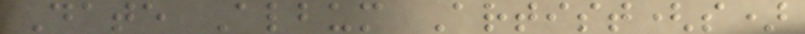Date Album Artist(s)
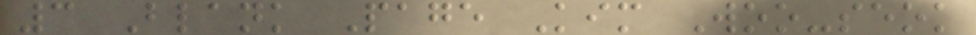3 Blank Page Kim Woo-seok
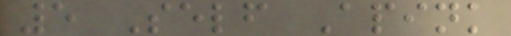5 Self Apink
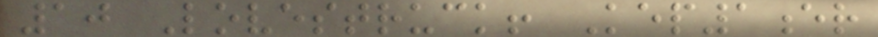10 Lovestruck! Kep1er
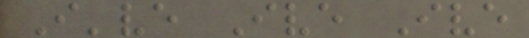I've Ive Ive
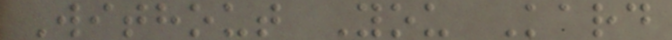Without You Kard
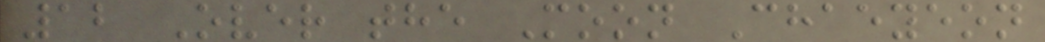12 Over the Moon Chaeyeon
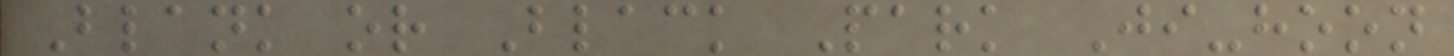Blank or Black Park Ji-hoon
